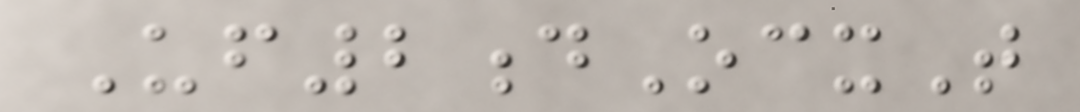Uf2dOcxT
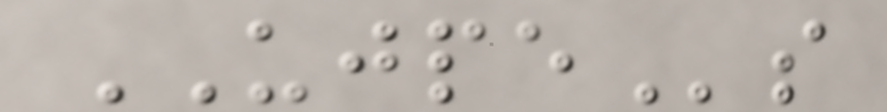UJPEs
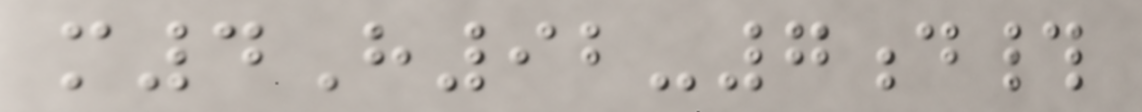m4H92-7d#
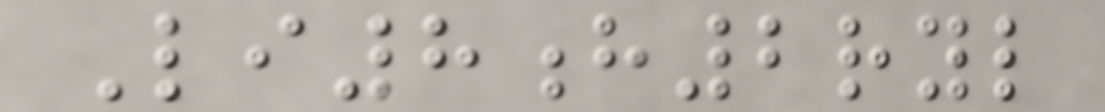Li8h2ryl
